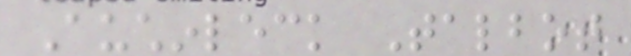Auchinleck Talbot
